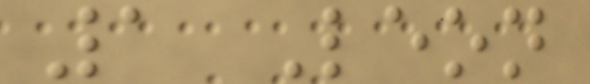1 Leon
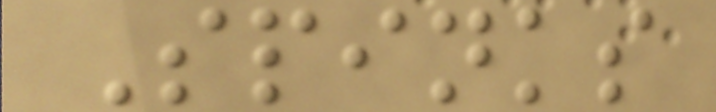Spinks
